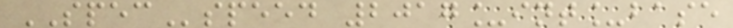SPECspeed 2017_int_base
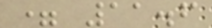= 11.6
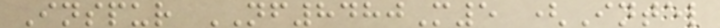Inspur NF8480M5 (Intel
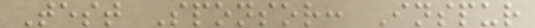Test Sponsor: Inspur
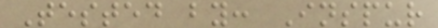Tested by: Inspur
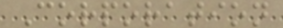Corporation
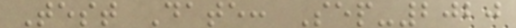Test Date: Sep-2020
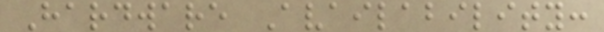Hardware Availability:
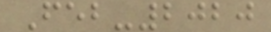Feb-2020
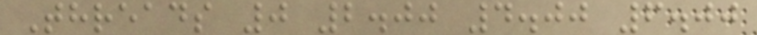Threads 0 2.00 4.00 6.00
